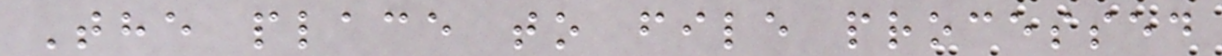The place to file processed
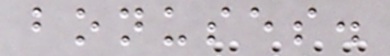bonuses.
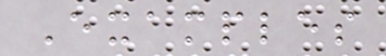Examples
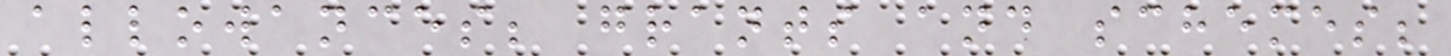allowances; grants and schemes;
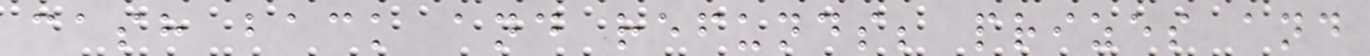cash back and refunds; prizes and
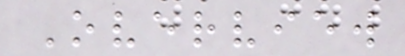Overview
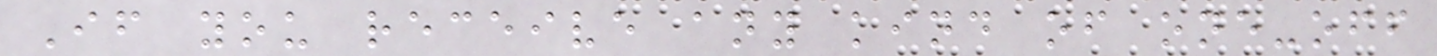If you receive any kind of one-off
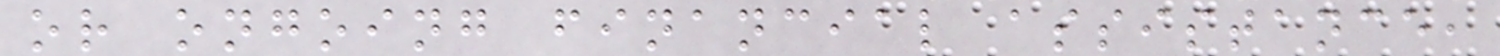or ongoing financial assistance,
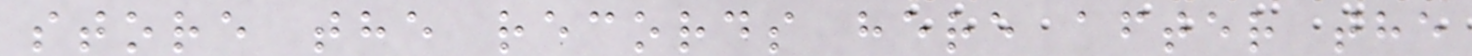store the records here after the
